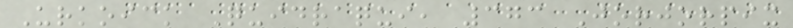Urkoick Quidraqui, 373 Jorjorpix
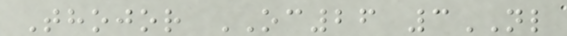Thojor OC26 3NL
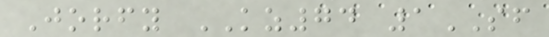Jorfy KZ74 1SF
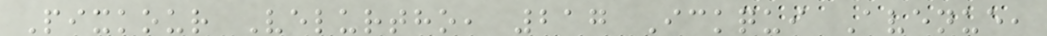Pixkour Velurtho, 217 Ickqui Avenue,
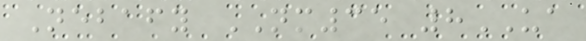Nebafy NM35 8UA
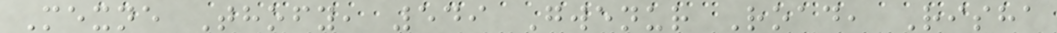Mexne Thofy, 549 Gwenur Road, Risha
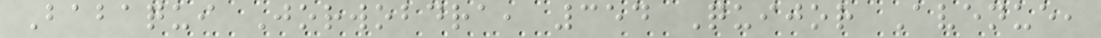Babaqui Jorwobdra, 354 Quijor Avenue,
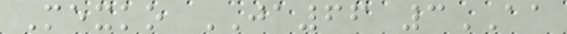Mexko JA66 3AA
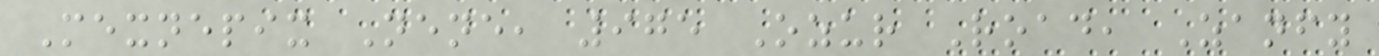Mexnepix Nene, 975 Ozur Road, Zanfy
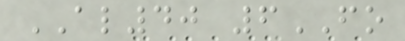AL40 6FO
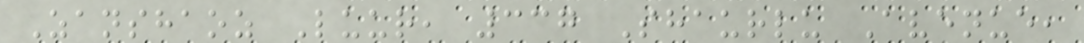Zanshaoz Luur, 337 Shaurlu Avenue,
